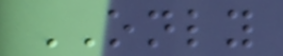ONLY
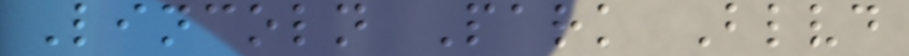Lincoln Park Blvd
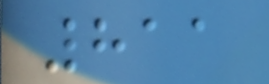811
